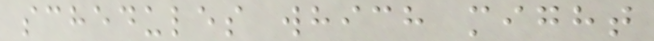schedules which might
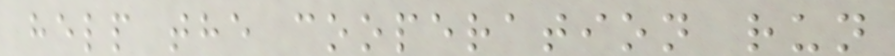help the cooperation run
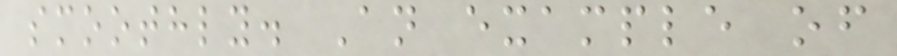smoothly. An example of
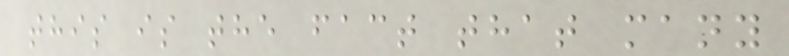this is the fact that many
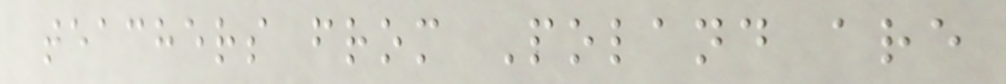teachers from Poland are
